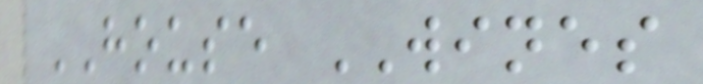HOUSE WINES
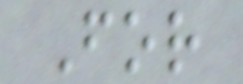For
